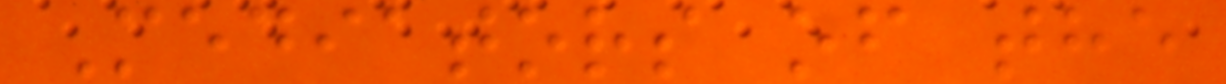Mediators of the
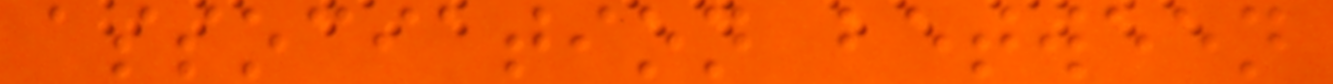association between
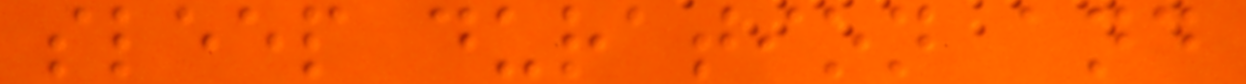sleep duration and
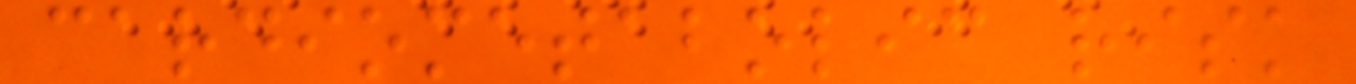cardiometabolic risk
